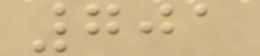701
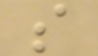s
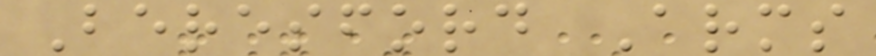Beresford Arms
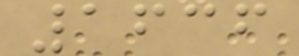1636
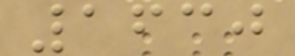1630
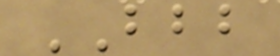BBB
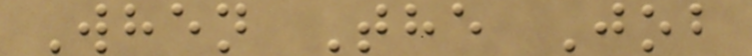When The Job
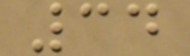34
